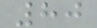80
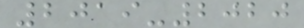2019-2020
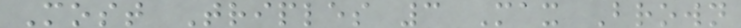Most Triples 3 Max Brown
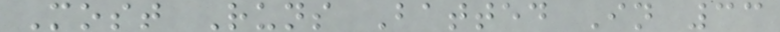Most Runs Batted In 33
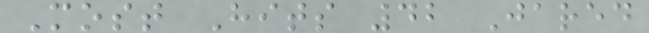Most Hits 42 Jared
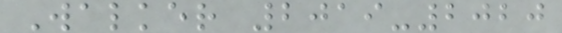Walker 2019-2020
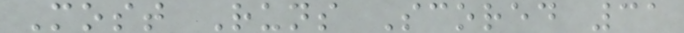Most Runs Scored 31
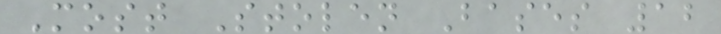Most Stolen Bases 12
